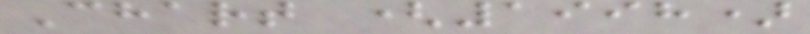Chart (1998)
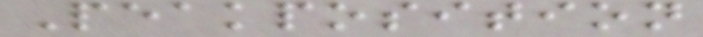Peakposition
